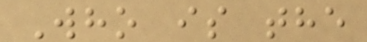Who is the
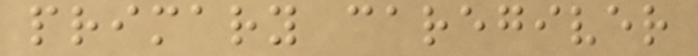primary caregiver
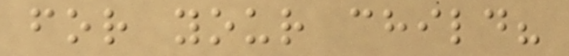for your child?
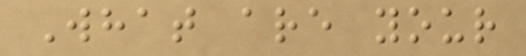What are your
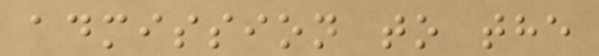admission to the
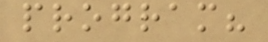program?
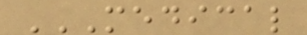MEDICAL
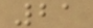21
